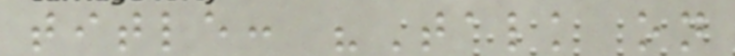title: "Talk on
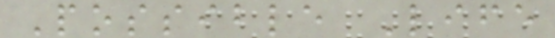Possible Life
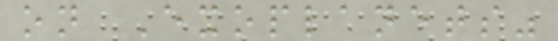on Exoplanets"
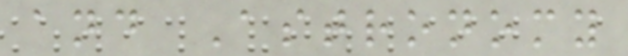and Astronomy
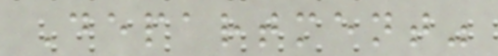Department"
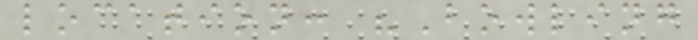location: "Bowling
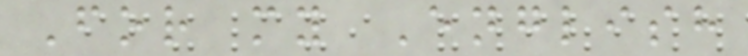For my English
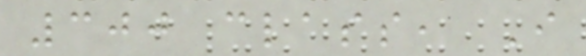300 class, I
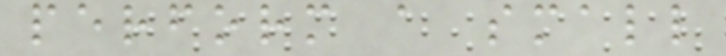perform a small
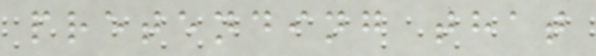pretending that
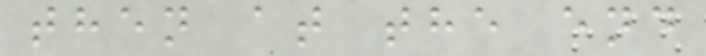then at the end
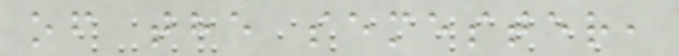of the semester,
